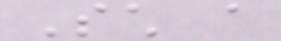Such a
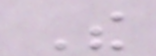The
